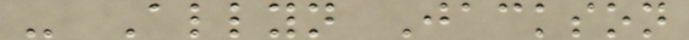- Allyn Jackson
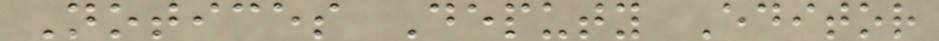Notices Deputy Editor
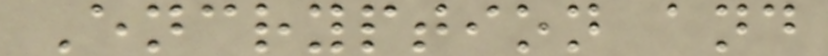Encryption and
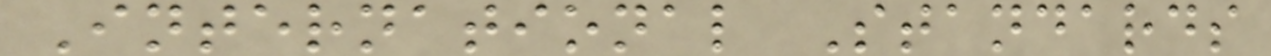International Standards
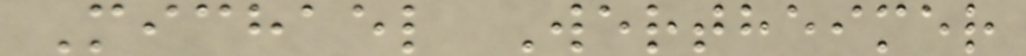Michael Wertheimer
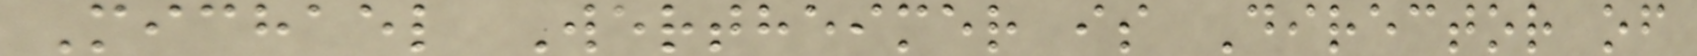Michael Wertheimer is Director of
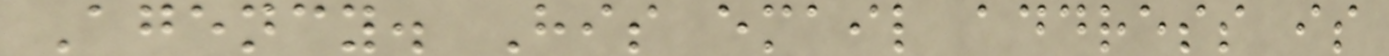Agency. His email address is
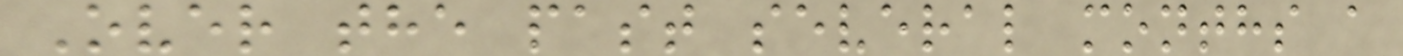Over the past several months a
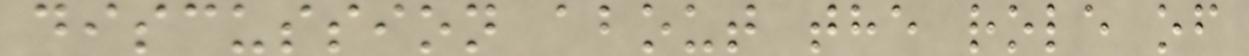discussion about the role of
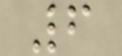6
